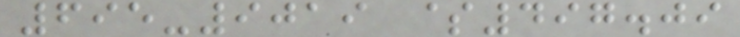695-9019 $497.09
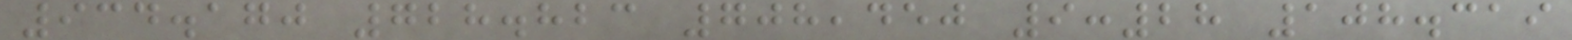934.170 728.823 708,450 9:28 108.319
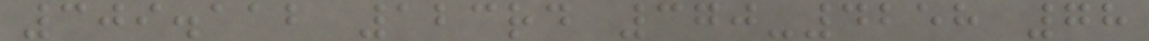309.112 123rd 370-4258 78
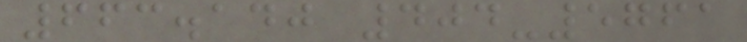663.140 404-5761
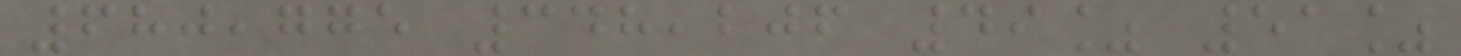680,775 348,206 49% 51%
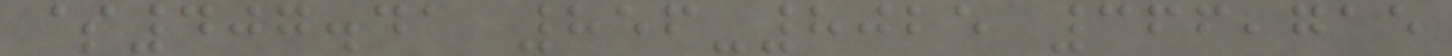$407.41 856-8025 366,715
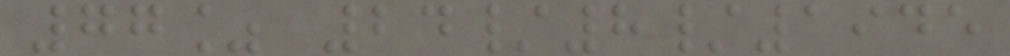77% 24/8/1945
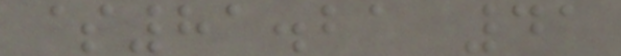$81.21 41
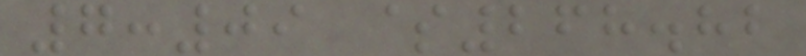7:09 $268.82
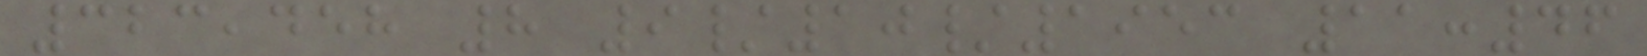323,458 8 9/10/1953 11:46
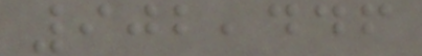902,446
